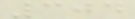304
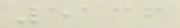5136
